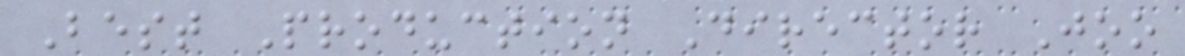Best Production Director Joo
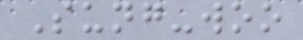Sung-woo
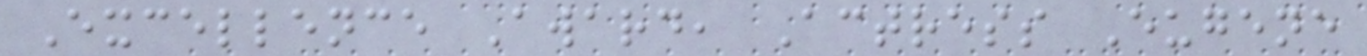Excellence Award, Actress Eugene
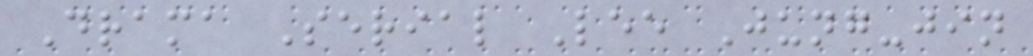Drama Serial Lee Jung-jin
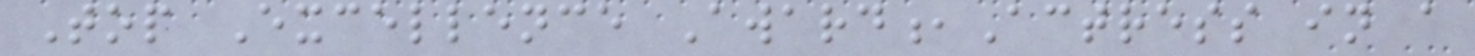Top Excellence Award,Actress in a
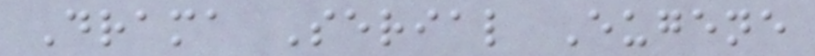Drama Serial Eugene
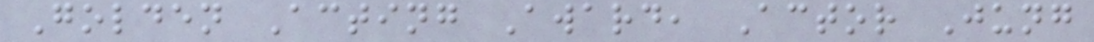Golden Acting Award, Actor Jung
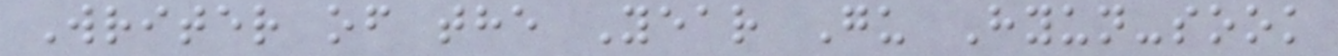Writer of the Year Gu Hyun-sook
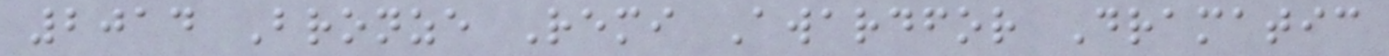2014 Bronze Remi Awardfor Dramatic
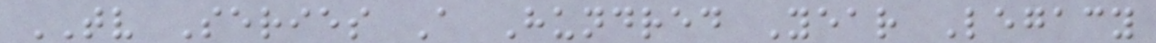TV Series A Hundred Year Legacy
